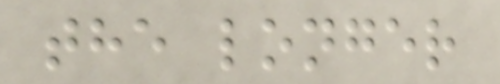the longer
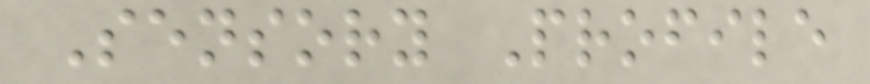Sensory Profile
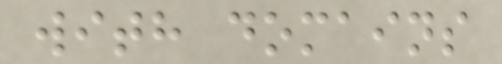with domains
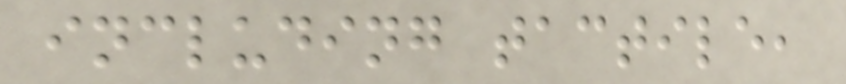including tactile,
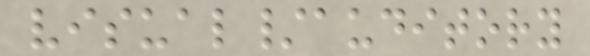visual/auditory
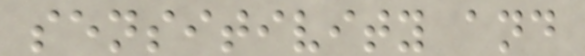sensitivity and
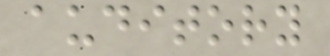auditory
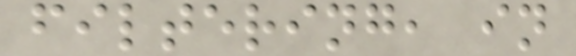filtering, in
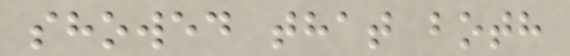showed that both
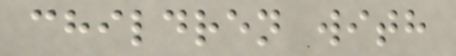children with
